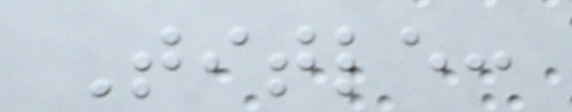Title:
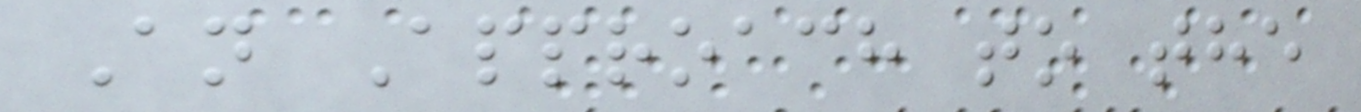An Approach to the
